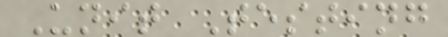Unit Testing
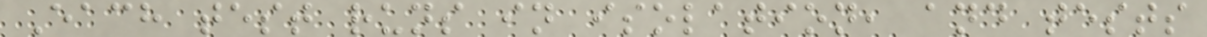Each test runs in isolation, and tests
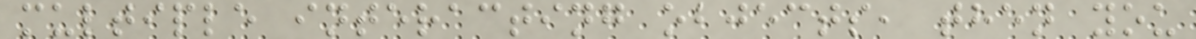multiple interacting objects, then you
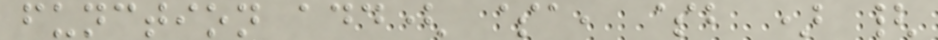function add( $a, $b ) {
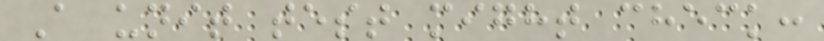A unit test might check:
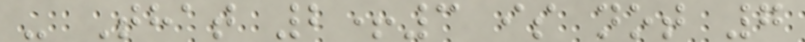- That 2+3 is not 7
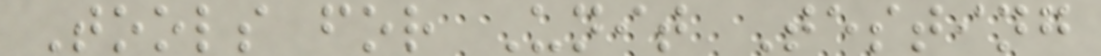Tools for Unit Testing
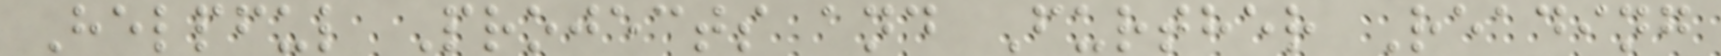Helpful Projects and Further Reading
